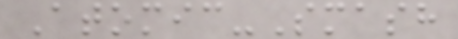Atomic-Smash
